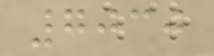7030
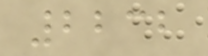2232
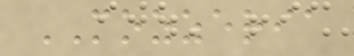MOZZERIA
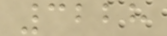3228
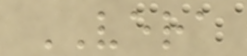VERA
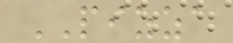PIZZA
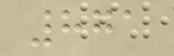871
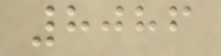8086
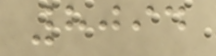8094
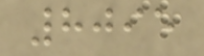8095
